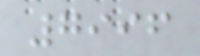7996
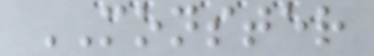MONSTER
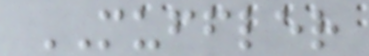MUFFLER
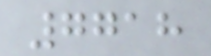7718
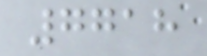7718
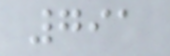791
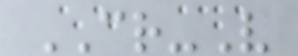CR-V
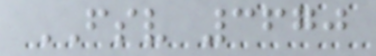FSV 3670
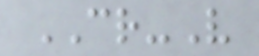CR-V
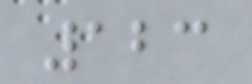123
